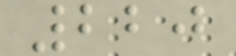220
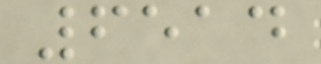6514
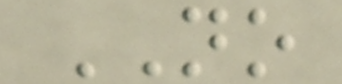NO
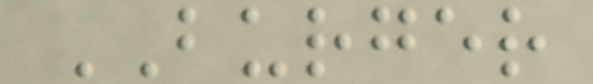BURGER
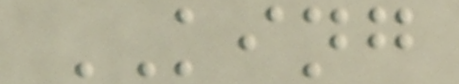KING
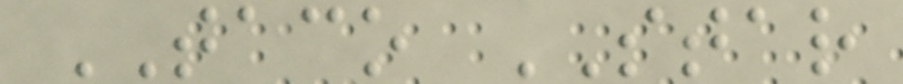TACO STAR
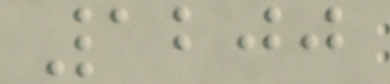1200
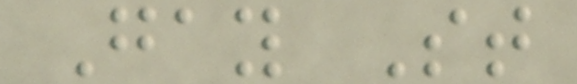Gay St
